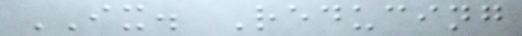IX. Reducing
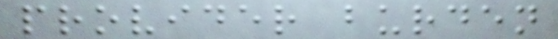provider burden
